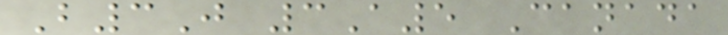B3J 3A5 Canada
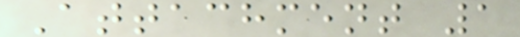Attachment 1
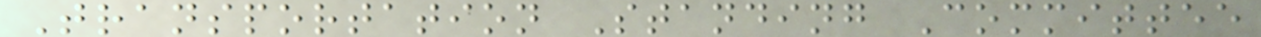Transportation Standing Committee
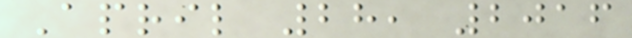April 28, 2016
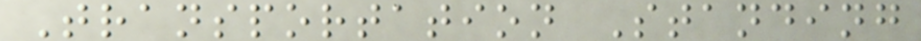Transportation Standing
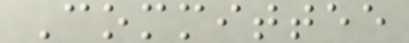Committee
